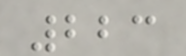223
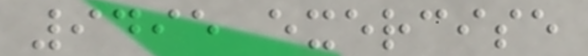9495 exercise
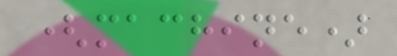(machine)
